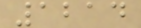1214
